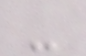-
